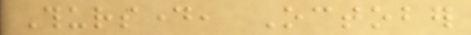Thursday, October
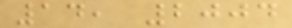14, 2004
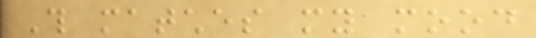This matches my mood
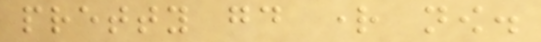pretty good right now.
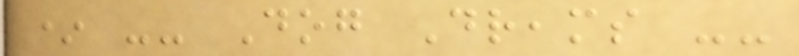* -- Dog Dreams --
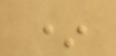*
